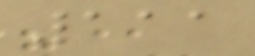111
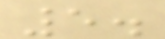5.
